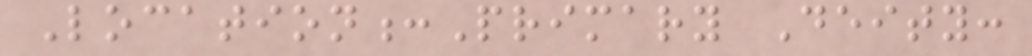Location:Primary Deity:
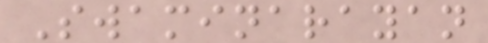Swaminarayan
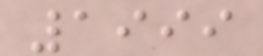1999
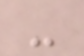-
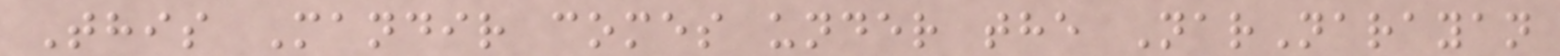This Mandir comes under the NarNarayan
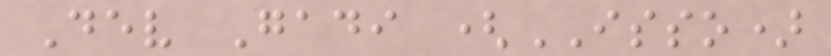Dev Gadi (ISSO)
